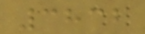3832
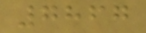7867
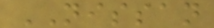NISSAN
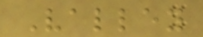Valley
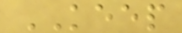KEEP
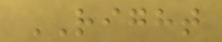RIGHT
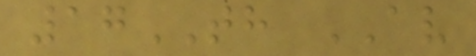17TH AV
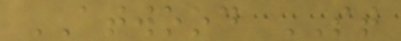ATWOOD ST
